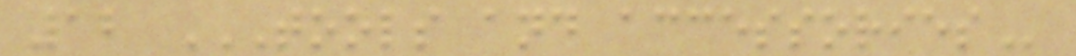12 TOOLS AND ACCESSORIES
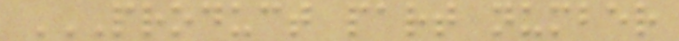PRODUCT PART NUMBER
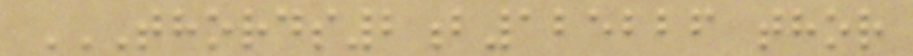THORDS2B125226 THOR
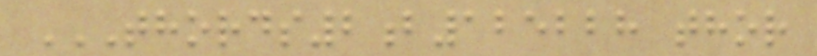THORDS2B125228 THOR
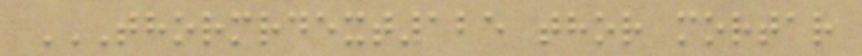THORMRDEXT125 THOR MORTAR
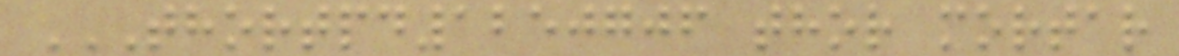THORTPD1250706 THOR MORTAR
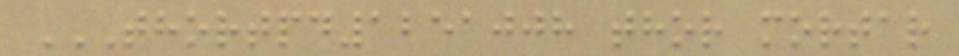THORTPD1251008 THOR MORTAR
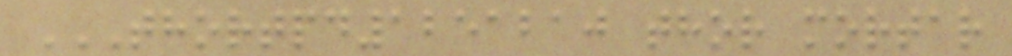THORTPD1251210 THOR MORTAR
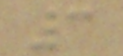3
